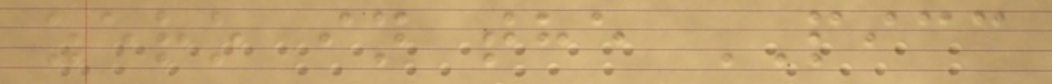zero in the PICC
